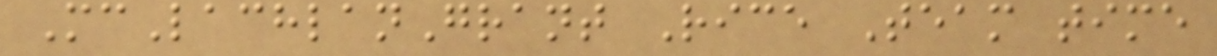McLachlanGrant Rice Team time
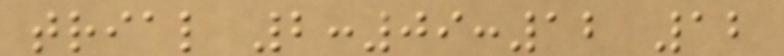trial 2:09:12 12
